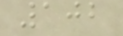102
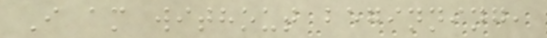I am without beginning,
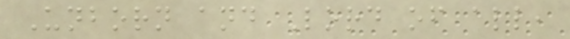Unborn and Lord of all,
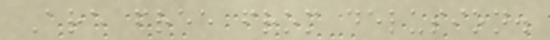Are free from delusion.
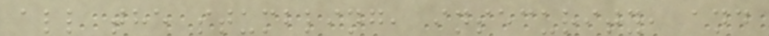all the stumbling, insecurity, and
